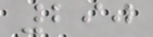290
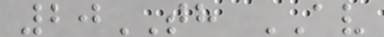20TH AV
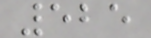525
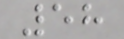58
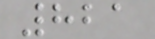821
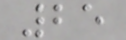25
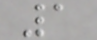1
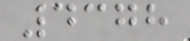4378
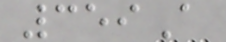359A
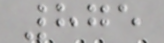875
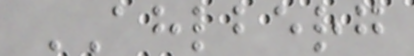AHLBERG
